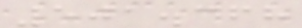501.368
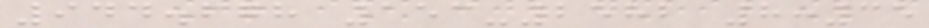944.678 153-2582 8:35
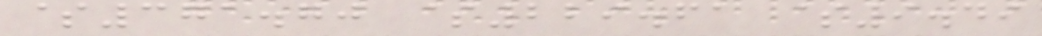$371.70 $229.61 $9.49
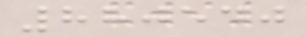880540
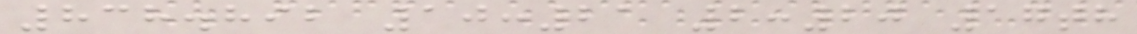838.892 10:21 2:20 17th
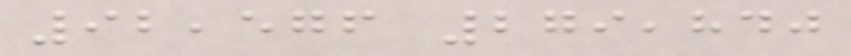92,576 279,840
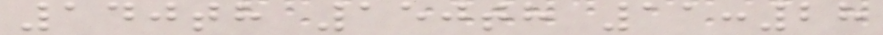140th 150th 11:28
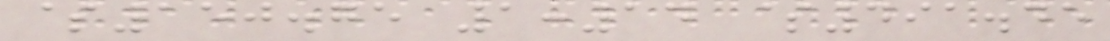$150.75 1:14 $491.45
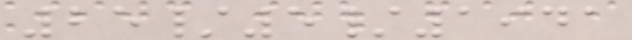25/5/1941
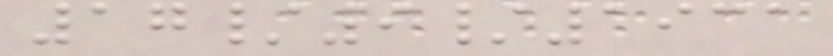17/9/1931
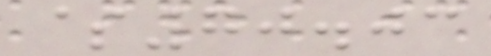$70.03
